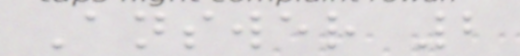Answer 2
